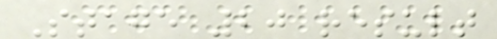Stage 20 result
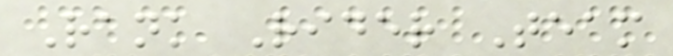Rank Rider Team
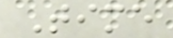Time
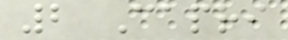2 Capri
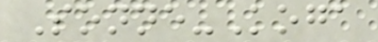Sonne-Koga
